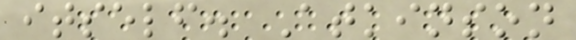itself. Atkinson
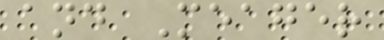and Meager
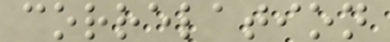correlation
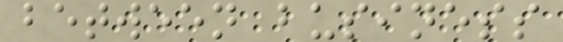between business
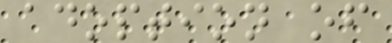adoption of
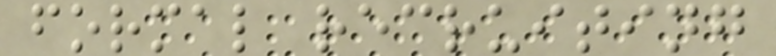formal recruiting
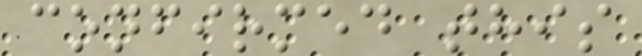confirmed this
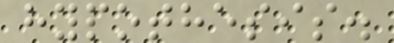hypothesis.
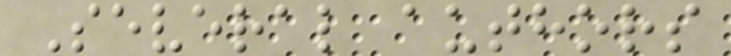Several authors
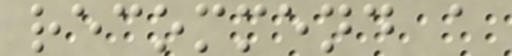recommend a
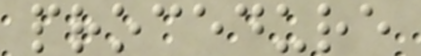procedure
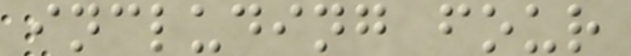including four
